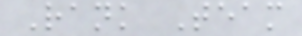Rank Team
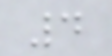4
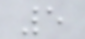5
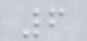6
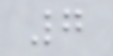7
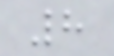8
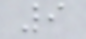9
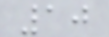10
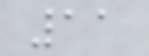11
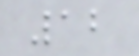12
